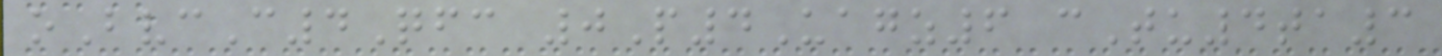oBvcC4Qfc 0P4Uagz6 cTu4ta3
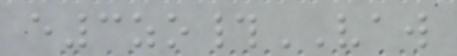e3zo#VAW
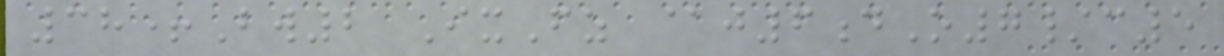38+Bw2 IxFz @j6dO7/c5
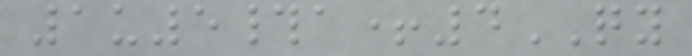1u5#a+4QY
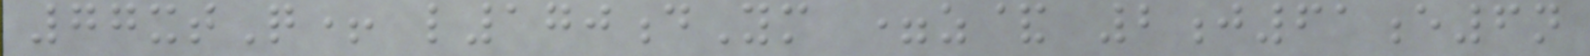77xtQ+ l170dYm =z& 2j61e6n
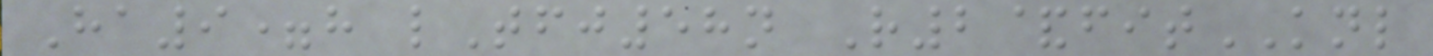Ha9=h lTfj58n R2&fitKNL
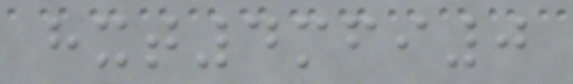hxt4mfi0
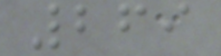269
